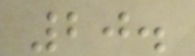20.
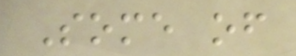Some of
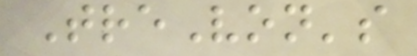TreVon's
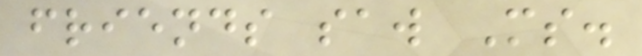friends saw Ms.
